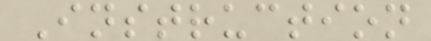Instruction
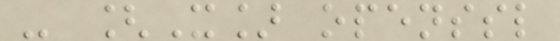- [X] openssl
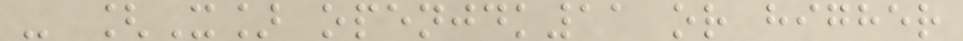- [X] openjdk11 or higher
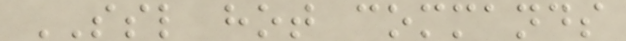SSL hot commands
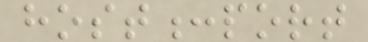host:port
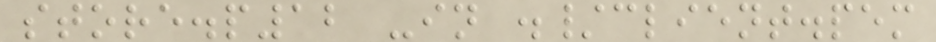store.p12 -in ./client.pem
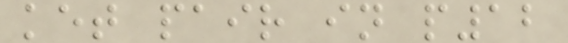ket pair in p12
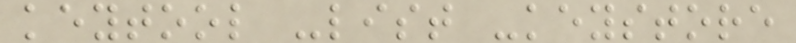keytool -list -keystore
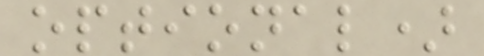optional)
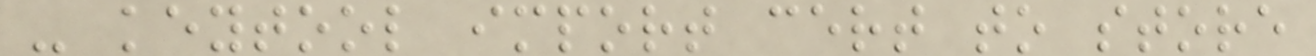- keytool import cert to store
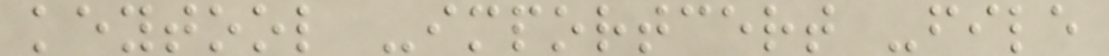keytool -importcert -file
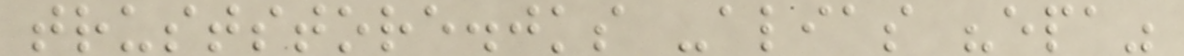truststore.jks -alias "epa"
